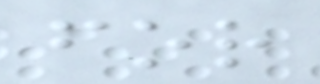for
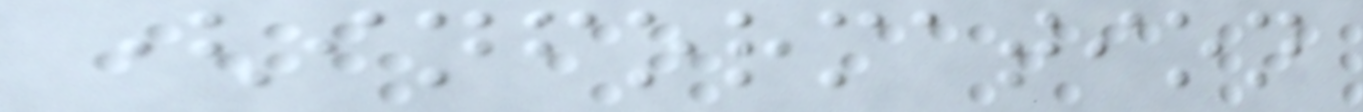(information
